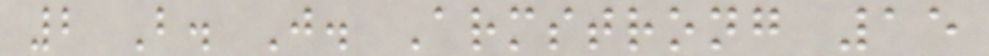2 B. J. Armstrong 15
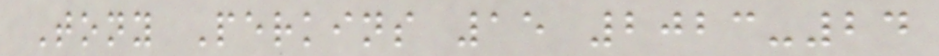Tony Perkins 15 2023-24
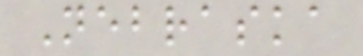Nebraska
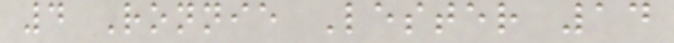4 Ronnie Lester 14
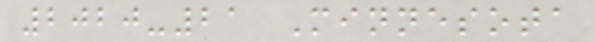2020-21 Minnesota
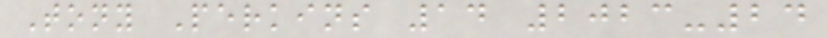Tony Perkins 14 2023-24
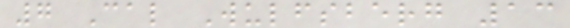7 Cal Wulfsberg 13
